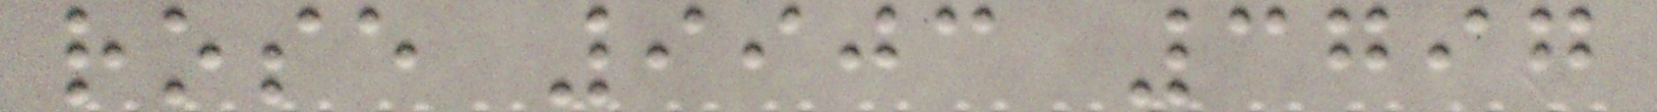rose 9903 3797
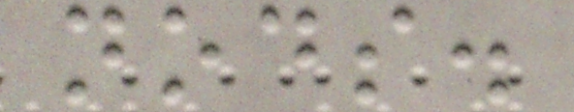nods.
